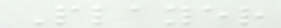Player
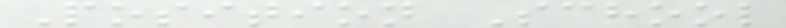Position School
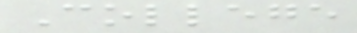College
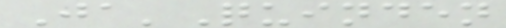Ja'Quinden
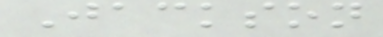Jackson
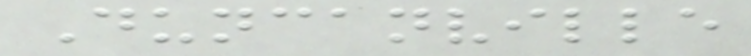Duncanville
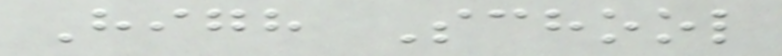High School
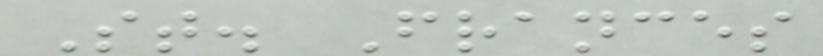St. Frances
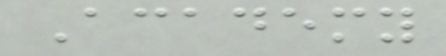Academy
